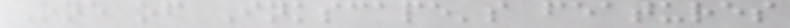One of Inkscape's features
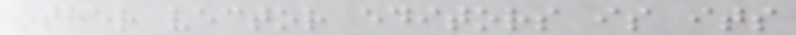other vector editors is its
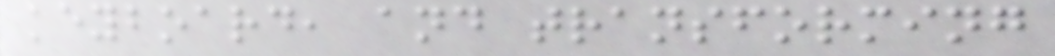keyboard, and transforming
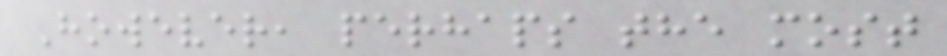However, perhaps the most
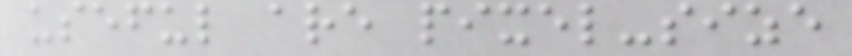useful are pixel-size
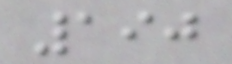190
